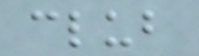club
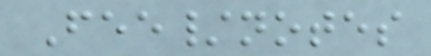Fee/notes
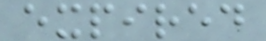expired
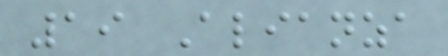19 Alianza
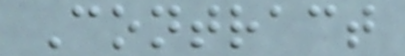Contract
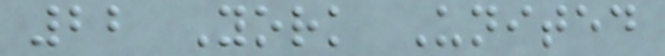22 York United
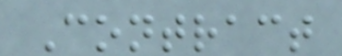Contract
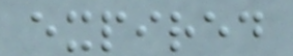expired
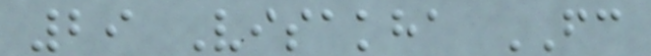29 Visakha FC
